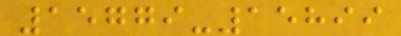15779-15899
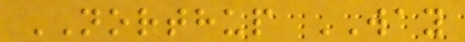NORTHUP WAY
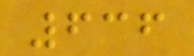636
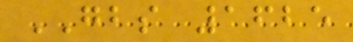GBS 1625
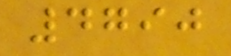4790
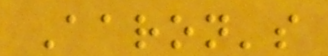Aaron's
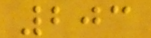203
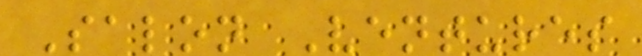Salon Ventures
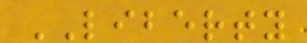LIBERTY
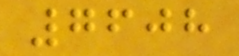7608
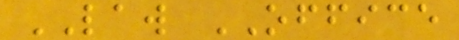LAW OFFICE
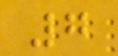7
